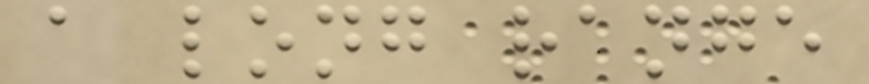a long range
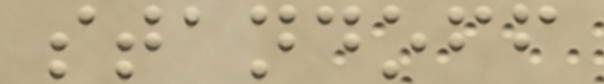standoff
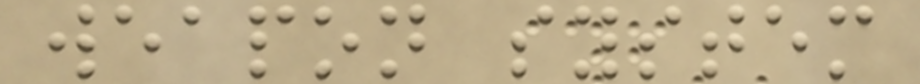weapon system
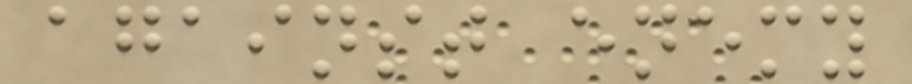against enemy
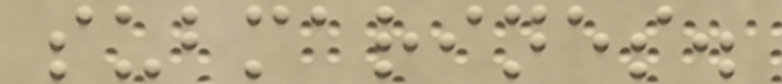submarines.
